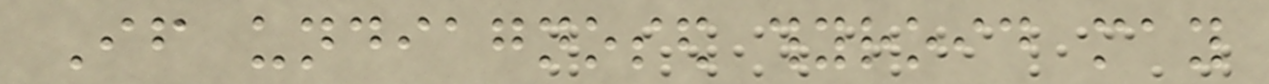If undiagnosed thyroid may
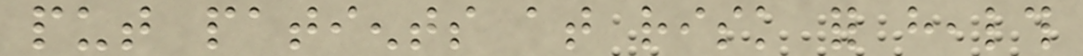put patients at risk for health
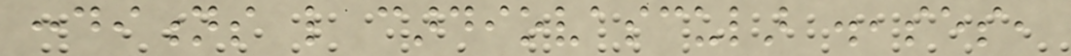conditions like cardiovascular diseases,
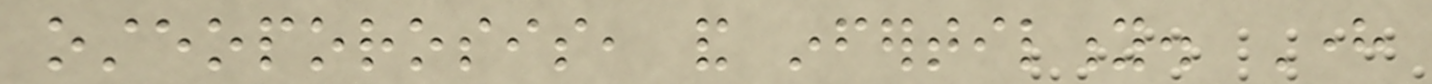osteoporosis, and infertility. Here
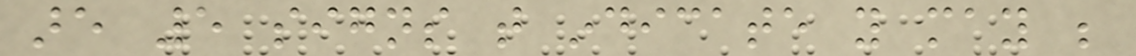are 5 signs that indicate you may be
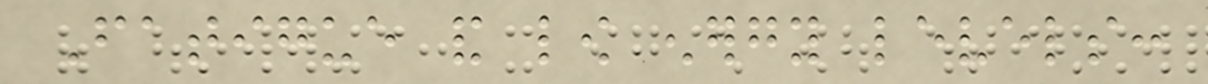Fatigue and low energy levels:
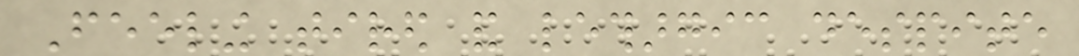Feeling tired and lethargic despite
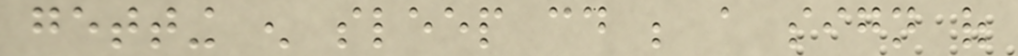getting enough sleep could be a sign of
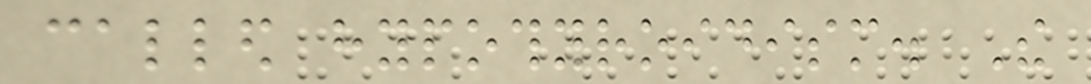called hypothyroidism. The
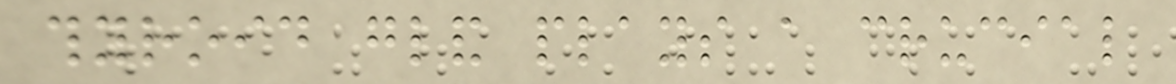thyroid gland plays a crucial
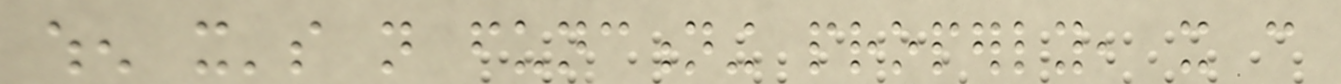when it's not functioning properly, it can
